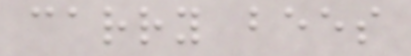carry bees
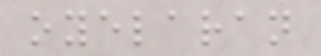oyelaran
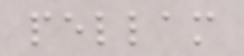pellam
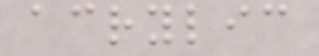acrylic
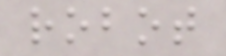robot
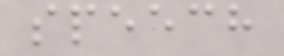speech
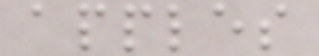apples
